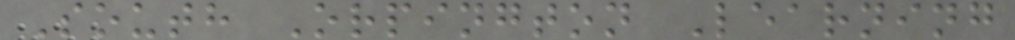South Orpington Learning
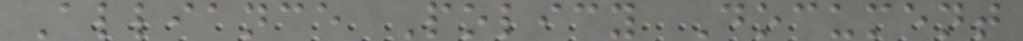Alliance Policy Document
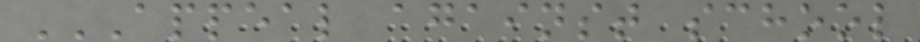APPEAL AGAINST SCHOOL
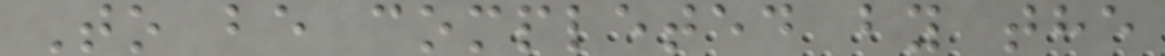To be completed by the
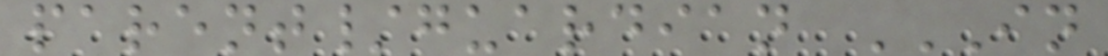parent/guardian IN
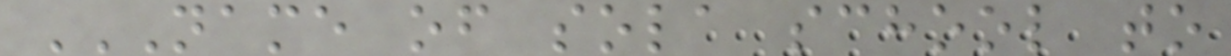NAME OF SOLA SCHOOL TO
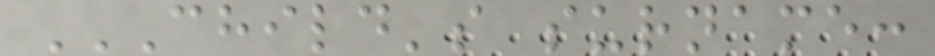CHILD'S SURNAME:
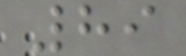89
